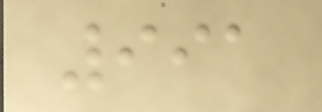991
